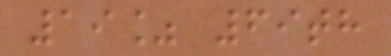19% 69th
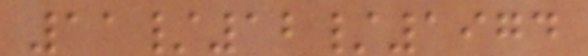11/12/1974
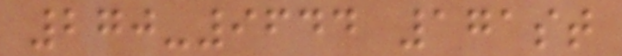270-9644 171st
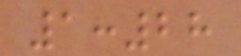1:28
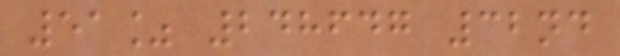51% 248647 32nd
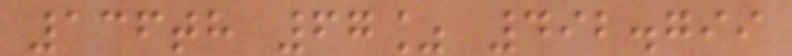136th 67% 492.799
